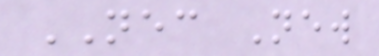NEC New
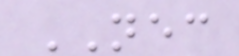NEC
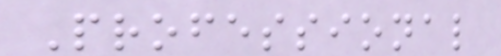Professional
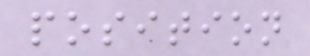position
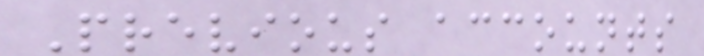Previous accounts
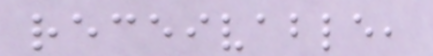receivable,
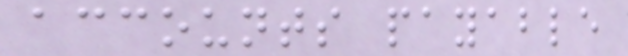accounts payable
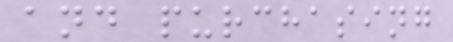and purchasing
